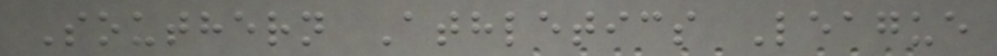Southern Athletics League
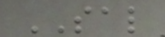SAL
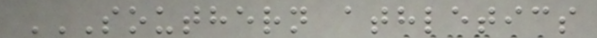SOUTHERN ATHLETICS
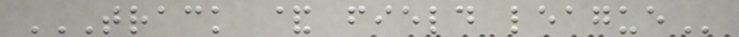TRACK & FIELD LEAGUE
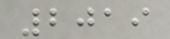2019
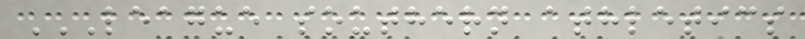LEAGUE SOUTHERN ATHLETICS
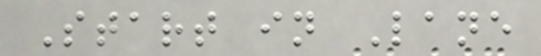Start in Lane
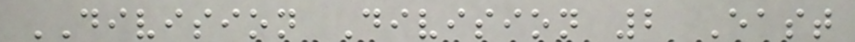DIVISION Division 2 East
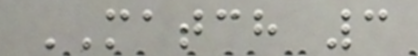MATCH 3
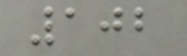102
